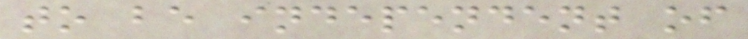to be independent of
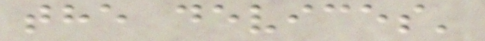the devices'
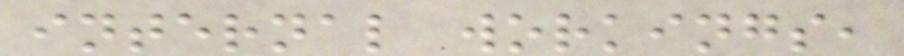internal workings,
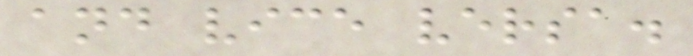and vice versa.
